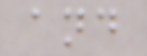and
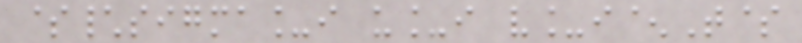$\sigma_i u_i v_i^T$
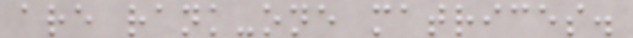are rank-one matrices.
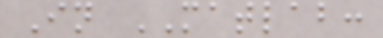In MATLAB:
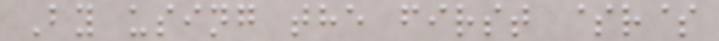By using the first $r$
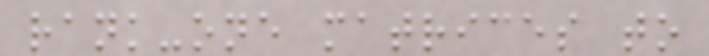rank-one matrices to
